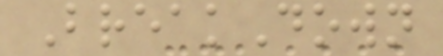BreakDown
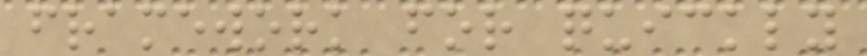framework for quickly
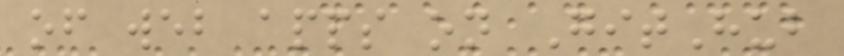of web apps on GitHub
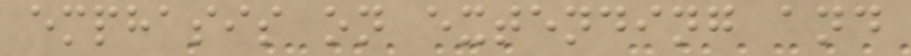emphasis on extending and
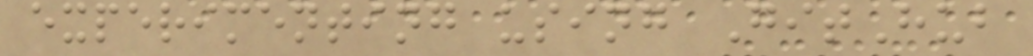experimenting using GitHub
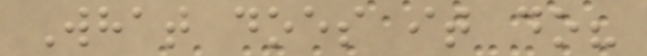What does it do?
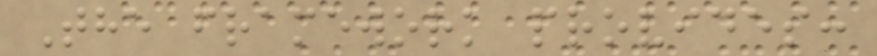The framework provides:
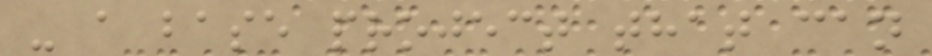- a base project that can
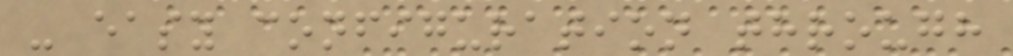- easy configuration through
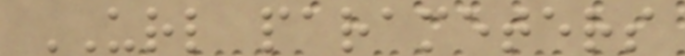URL parameters
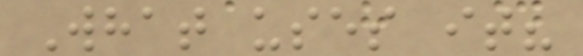What uses it?
